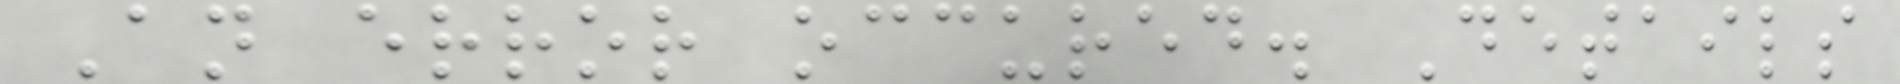An error occured. Details
